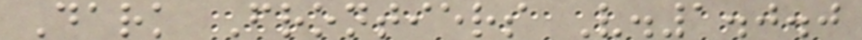Dark Frontiers V.1.0.0
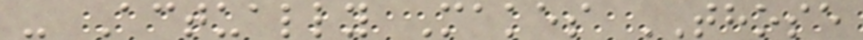- Actually Makes THOSE
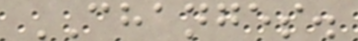CHANGES.
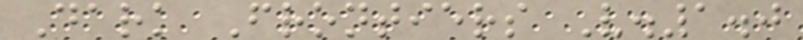Dark Frontiers V.1.0
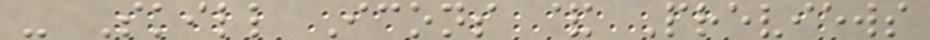- Skill Icons & Previews
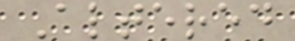Altered
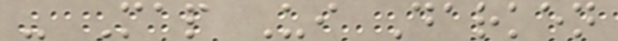- Map Ui Darken
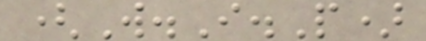(W.I.P)
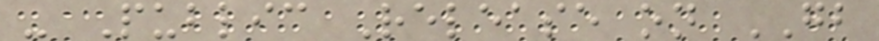- Public Release on GB
